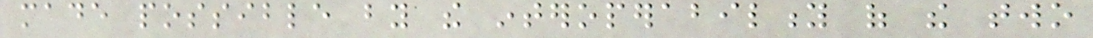made possible by the interoperability of the two
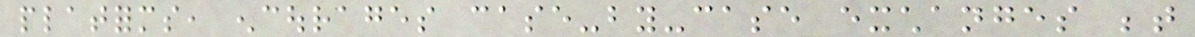platforms, encourages case-by-case exchanges between
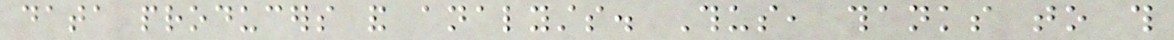data producers and analysts. Thus, thanks to this
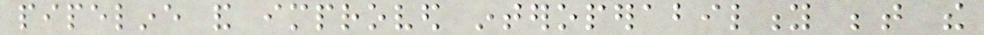pipeline and improved interoperability between the
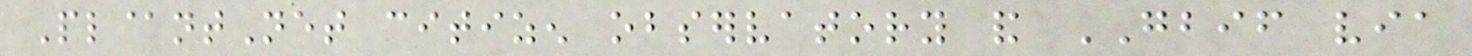Pl@ntNet citizen observatory and GBIF via
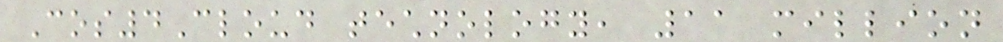Cos4Cloud technology, 11 million
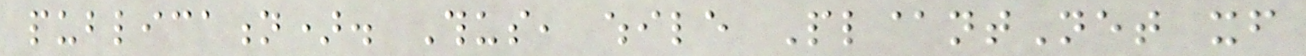publication). Thus, while Pl@ntNet itself
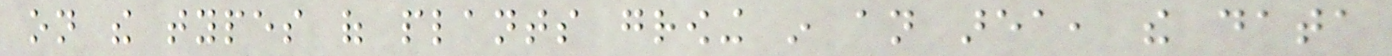on the types of plants growing in an area, the data
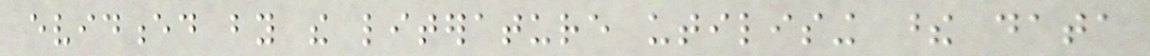evidenced by the literature utilising these data
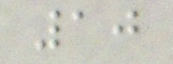10
